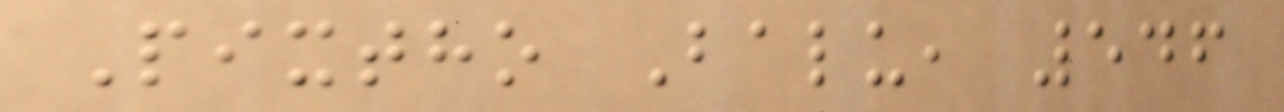Pixtho Balu, 546
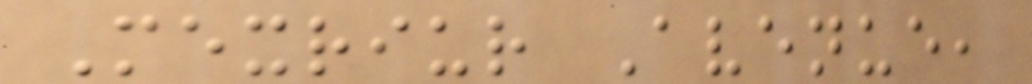Mexriur Avenue,
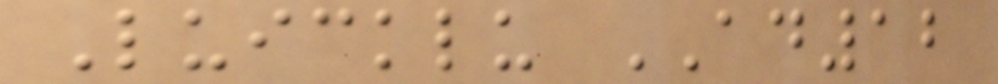Luicklu AD12
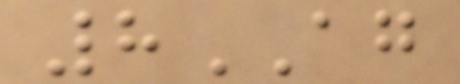8AG
